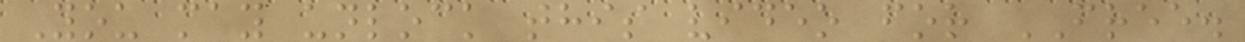You may unlock this video for FREE.
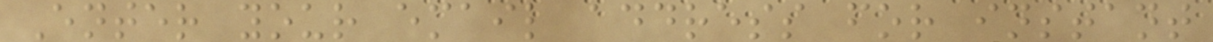Enter your email address for instant
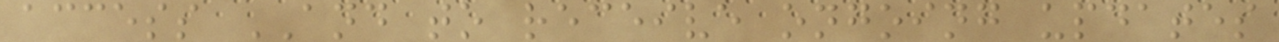access AND to receive ongoing updates
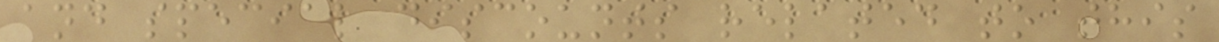and special discounts related to this
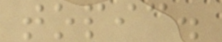topic.
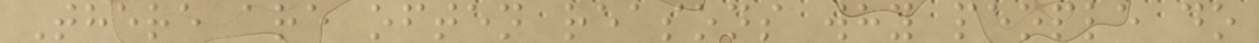There are often reasons why people do
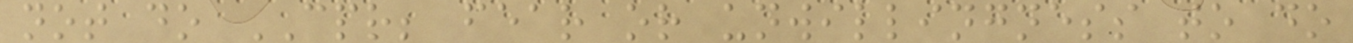not do CPR; fear or unwillingness to do
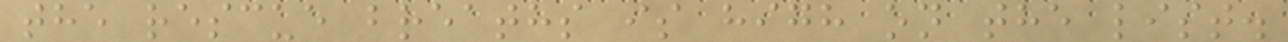the rescue breaths is high on the list.
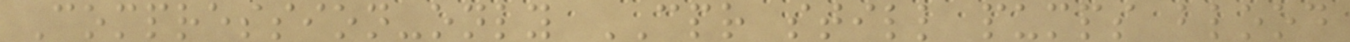Compression-only CPR still pumps blood
